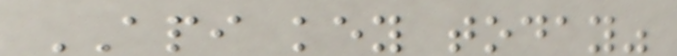API key today"
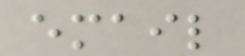email
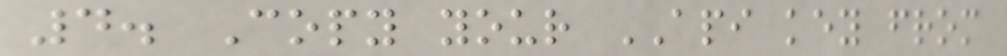4. Copy your API key from
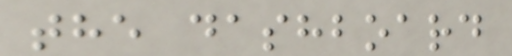the dashboard
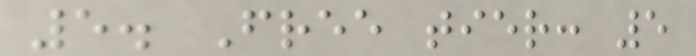5. Free tier: 5
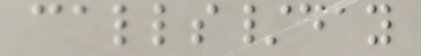calls/day
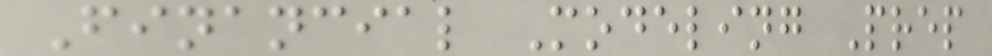Financial Modeling Prep
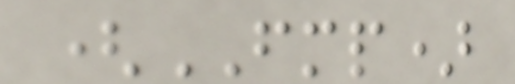(FMP)
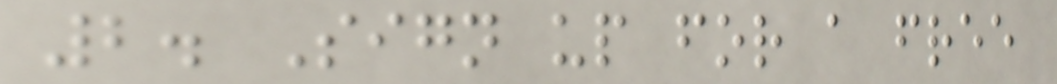2. Sign up for a free
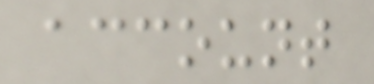account
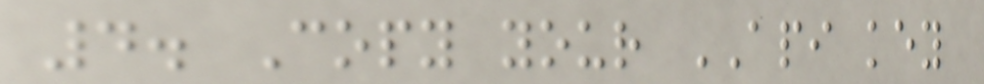4. Copy your API key
